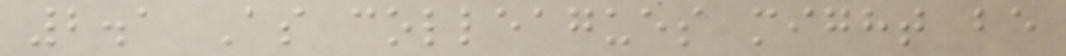2.1 As colleagues might be
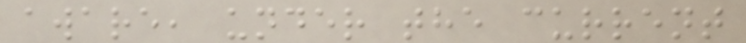aware, under the current
